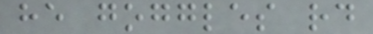he goggles rd
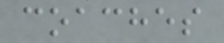coaches
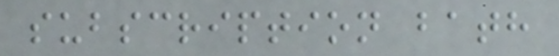subscription bath
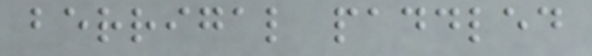berrigal paddled
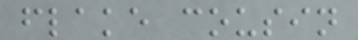flake cousin
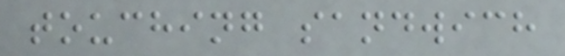touching sandwich
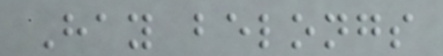Hay belongs
